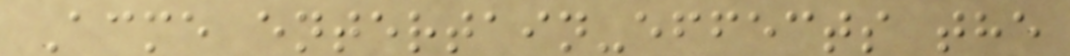Acme entertain-effects the
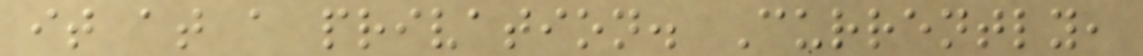it at a privation. Currently,
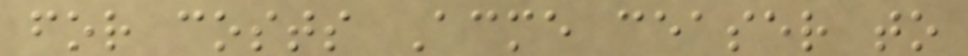for costs Acme ceaser to
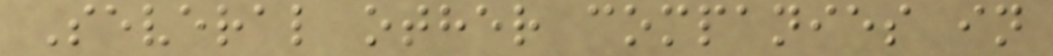Several other companies in
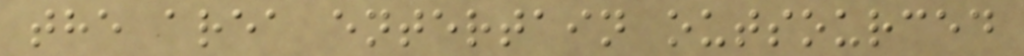the area entertain outsourced
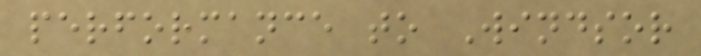performance to Windsor
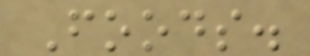Foods.
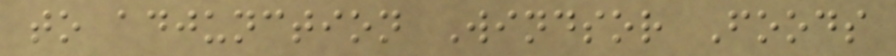to adjunction Windsor Foods
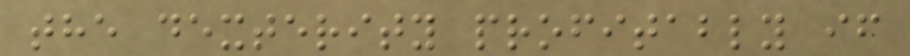the dexterity profitably if
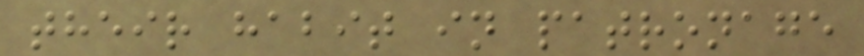their habit in patronage
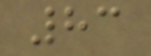83
